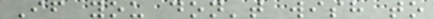If you don't wish to
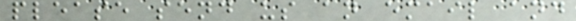please send us an email and
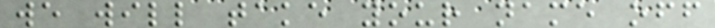we will take your name off
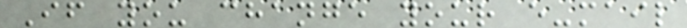If you change your e-mail
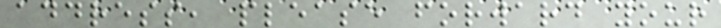address, please forward your
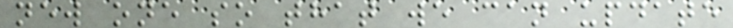new one so that we can update
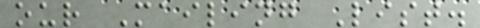our Mailing List.
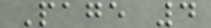Page 4
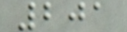201
